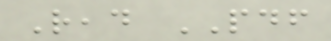Read PDF
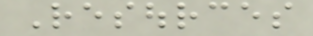Resources
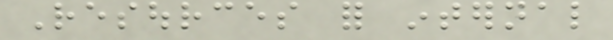Resources for internal
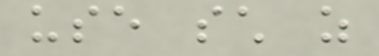use such as
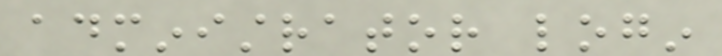administrator login
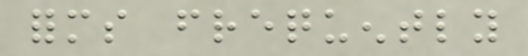forms frequently
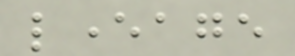leverage
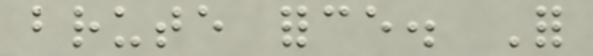brute force. For
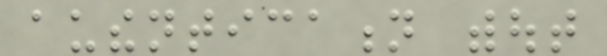authentication without
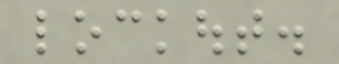lockout.
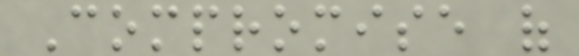Compromise of
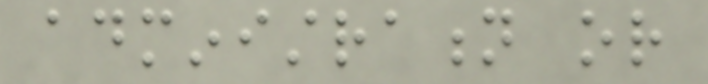administration or
